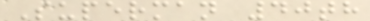Superman 40th
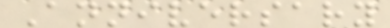Anniversary
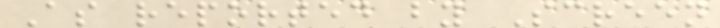As reported by Screen
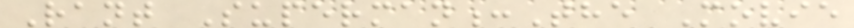Rant Superman:The Movie
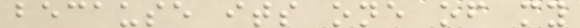because its one of my
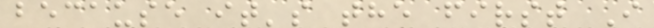because it's the first I
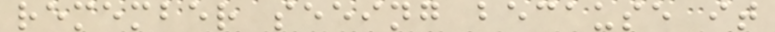remember seeing because it
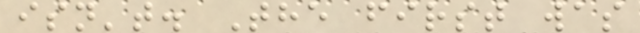isn't. The first was
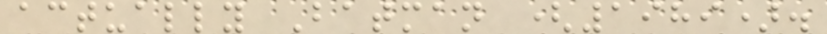actually Batman (1989).
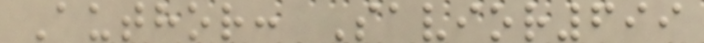Author: Savior699
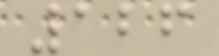126
